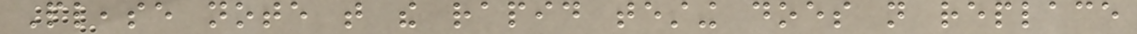Please note that the rapid testing does not replace
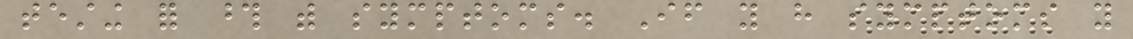testing for those with symptoms. If you have symptoms you
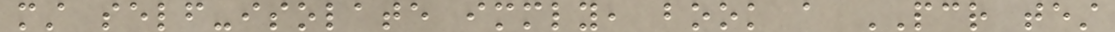must self-isolate immediately, book a PCR test
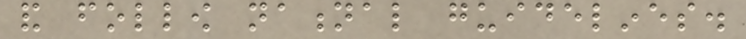and follow national guidelines.
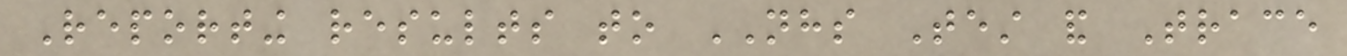Reporting results to NHS Test and Trace
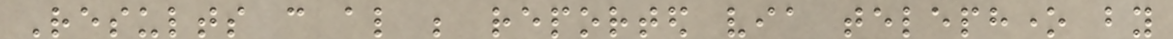Results can also be reported via telephone by
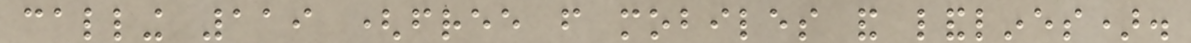calling 119 (free from mobiles and landlines).
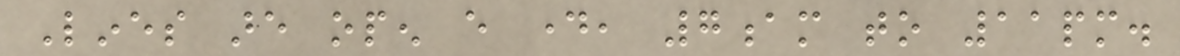Lines are open every day, 7am to 11pm.
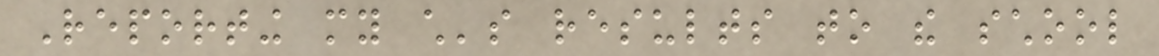Reporting my child's results to the school
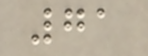71
